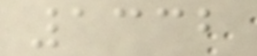1332
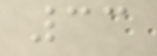33
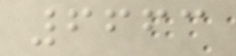6663
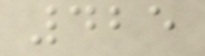425
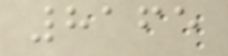8165
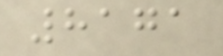8171
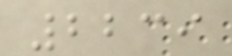2239
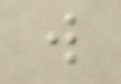w
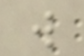w
